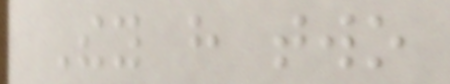They have two
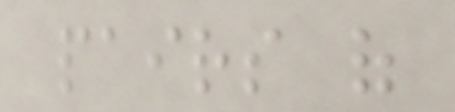pairs of
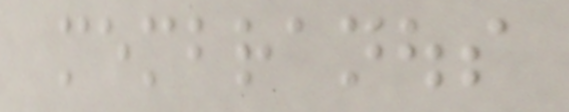membranous
